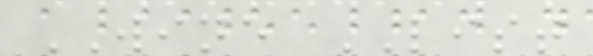WINE LIST
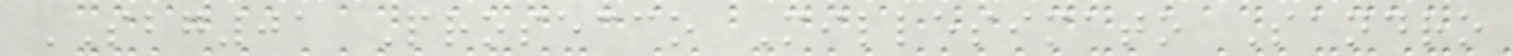SBG01 Prosecco Millesimato Sandro
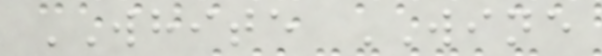WHITE WINE
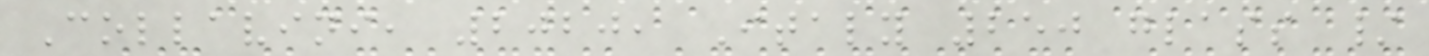Collavini, 2020, Italy 250 glass /
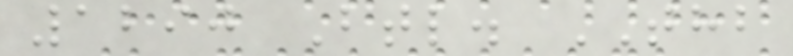1290 Btl. THB
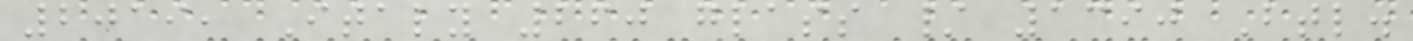2019, Italy 260 glass / 1390 Btl.
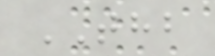THB
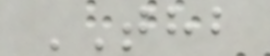THB
